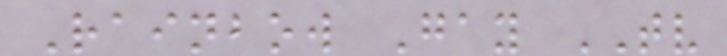Rainbow Gay TV
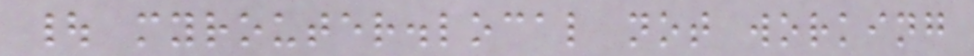| myrouter.local not working
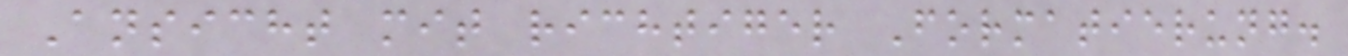Ansicht mit richtiger Formatierung.
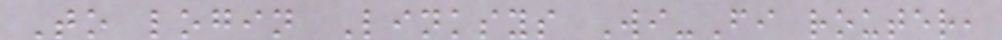To login Linksys Wi-Fi router,
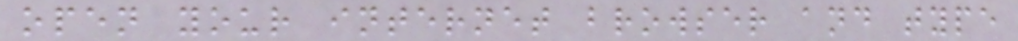open your internet browser and type
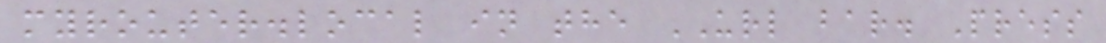myrouter.local in the URL bar. Press
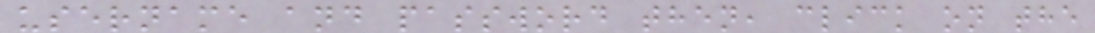username and password then, click on the
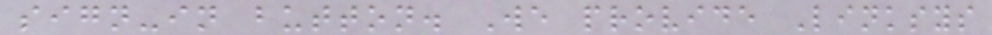sign-in button. We provide Linksys
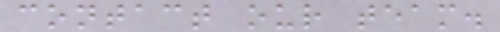contact our team.
